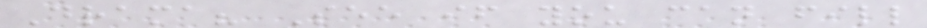Drama? See if you can fill
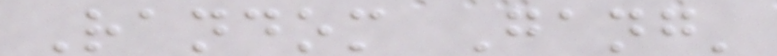Random Gang'
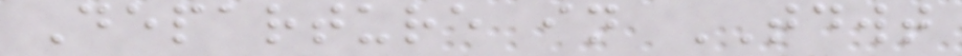Departure in TDWT
